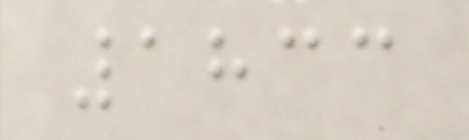1833
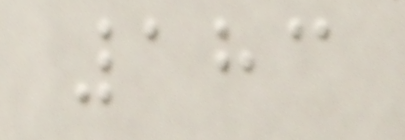183
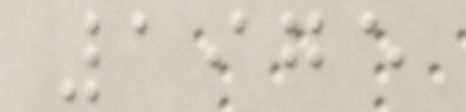1975
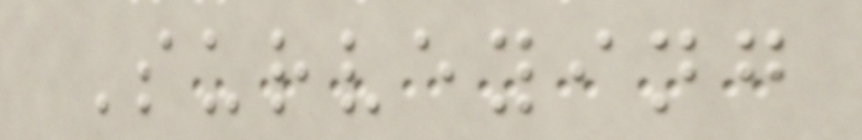Surveying
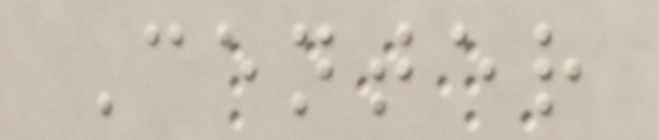Center
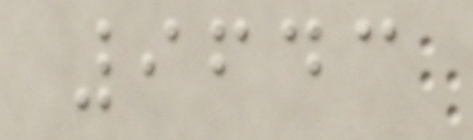9643
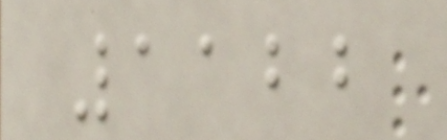1122
